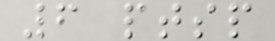6 ptsp
